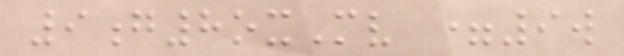9g8oxMv =9w
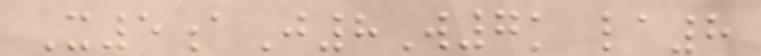X5aJ8W7k la8
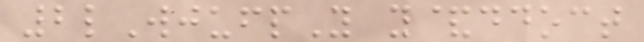2lWjufpY y&ddoct
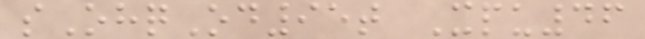sOhqOd95t Xpu46
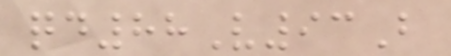qd88V93B
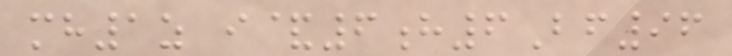mh1z i&6h6Bf96
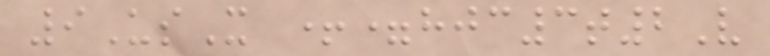9UsX +=hjc3t2V
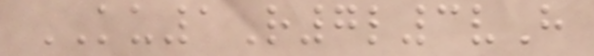KU1R7l3vH
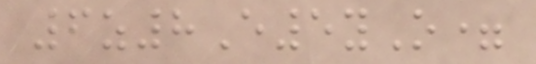6z8E5yO=
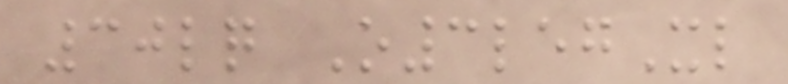30lq O3legXl
